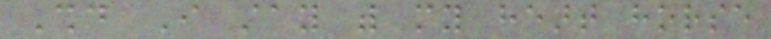Should I stay with my heart horse
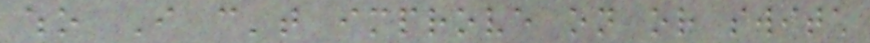who I can't improve on or switch
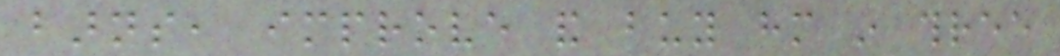barns, improve and buy him in three
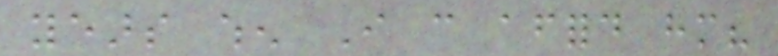years when I can afford him?
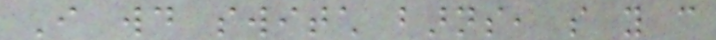I would switch barns, so you can
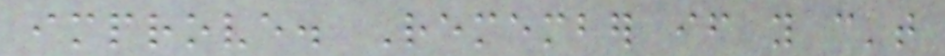improve. Remember if you can't
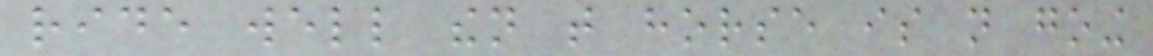ride well then that horse is not going
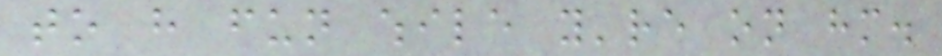to have fun while you're on him.
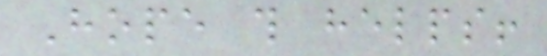Hope this helps!
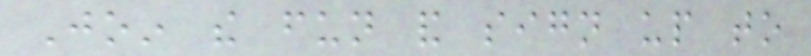Join the fun and sign up to
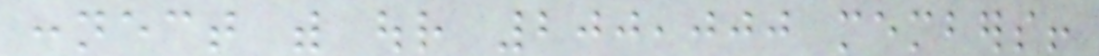connect with our 200,000 members!
